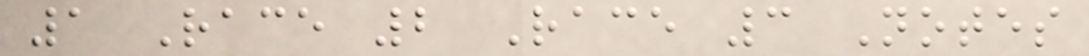1 Race 2 Race 3 Notes
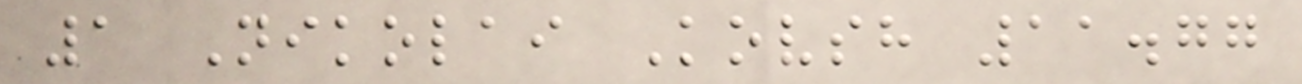1 Nikolai Kovsh 11.77
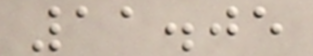11.05
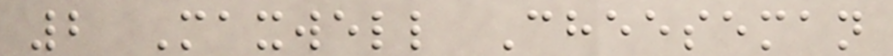2 Maxwell Cheeseman
